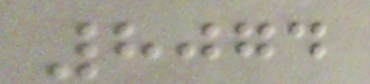8074
